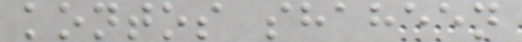kontos shaheen
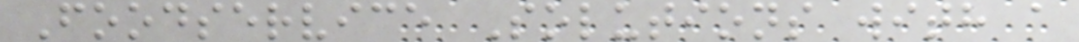Foodservice Solutions with a
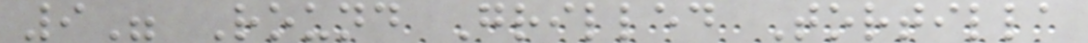9" Round Grilled Tortilla
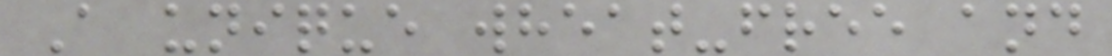A unique wheat-free and
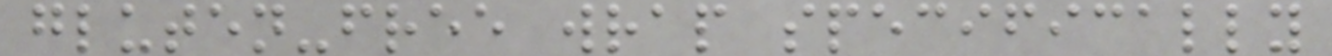gluten-free wrap specifically
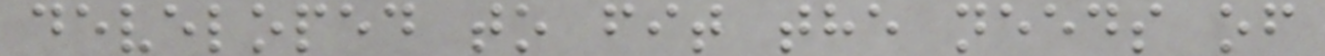developed to fit the needs of
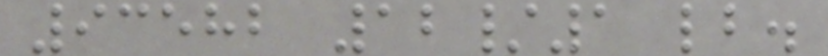93582 12/1 lb.
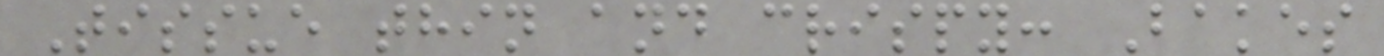Tissue thin and crispy: Bakes
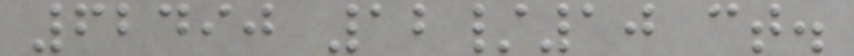62490 12/10 ct.
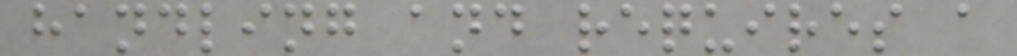handling and requires a
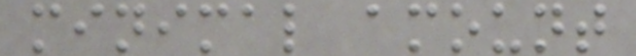minimal amount
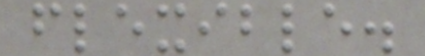flexible.
